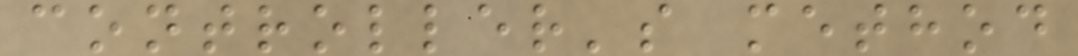controller's method
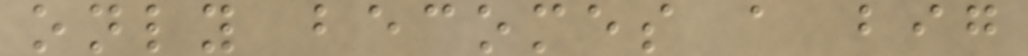only becomes a big
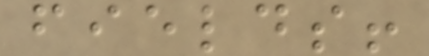fields!
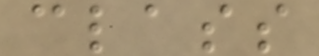class
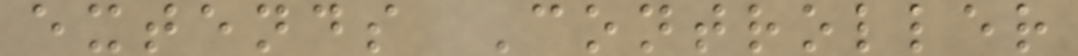extends Controller
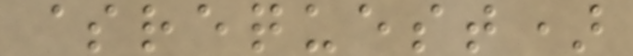$request)
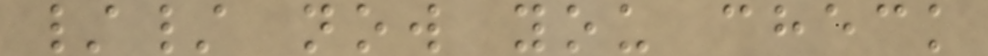// now you check
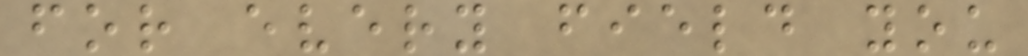for every field you
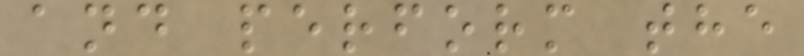and perform the
